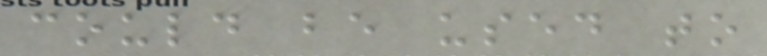could be used to
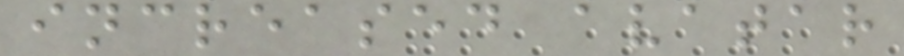increased avatar
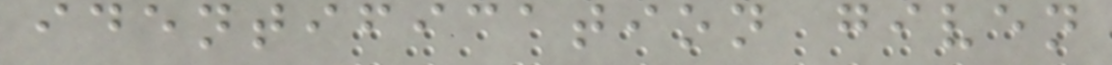identification given
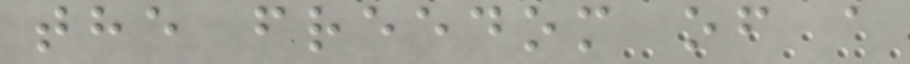the freedom of a
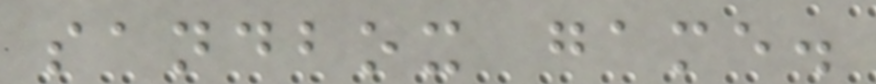sandbox game.
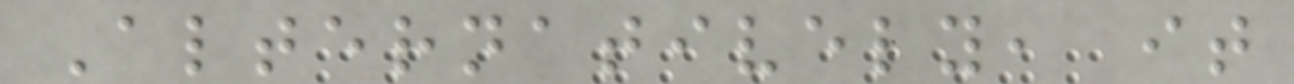Alternatively, it
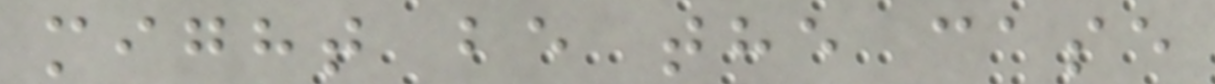might be the case
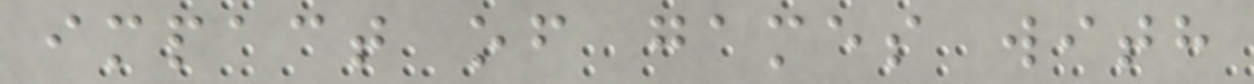impact of games with
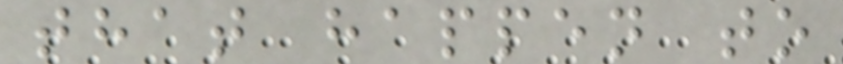that happen to
